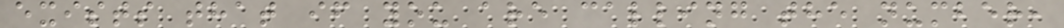exists that if you are calling the number,
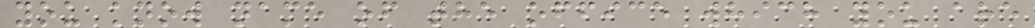you know name of the office which you are
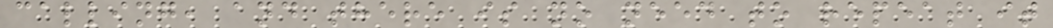calling, and there is no need to repeat it
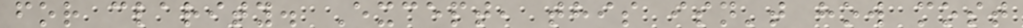for clarity. Except, this isn't how most
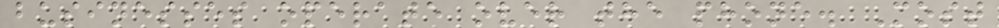businesses operate over the phone. Most
